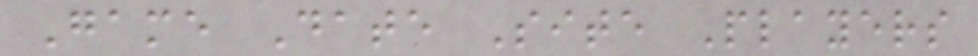Game Date Site Players
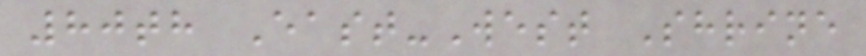80th East-West Shrine
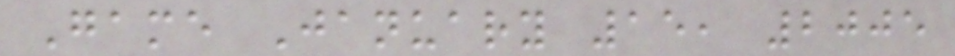Game January 15, 2005
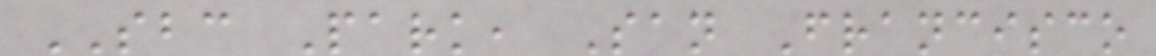SBC Park, San Francisco
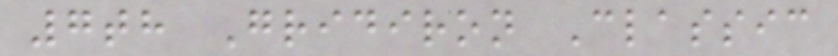7th Gridiron Classic
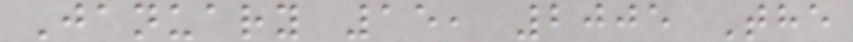January 15, 2005 The
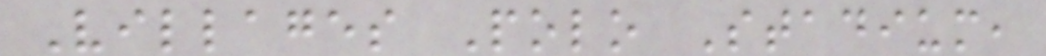Villages Polo Stadium,
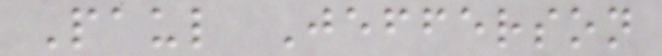Paul Jefferson
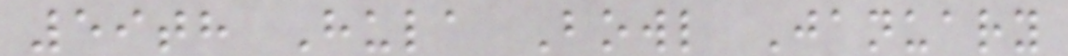59th Hula Bowl January
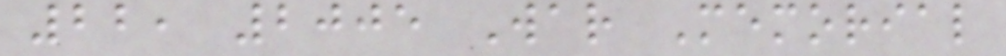22, 2005 War Memorial
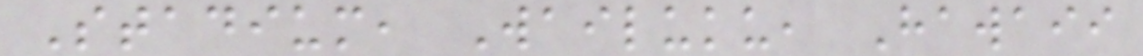Stadium, Wailuku, Hawaii
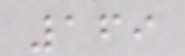169
